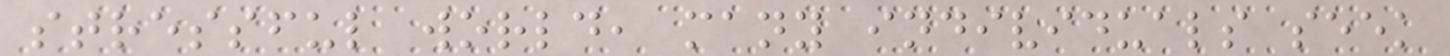stressful world, many individuals seek
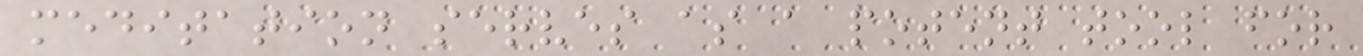meditation serves as a potent tool for
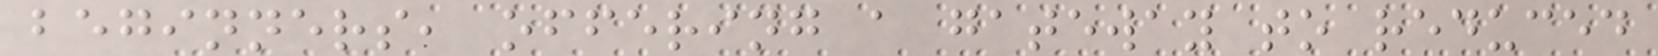beginners, offering a gateway to reduced
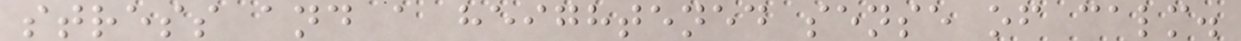stress and a heightened sense of calm.
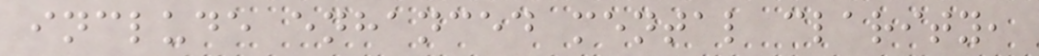include enhanced mental clarity,
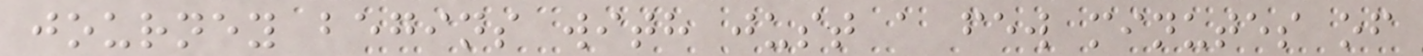journey begins with just a few minutes of
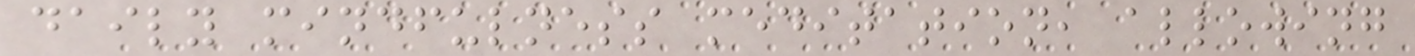daily mindfulness meditation, allowing
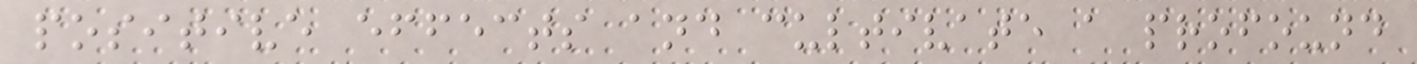positive effects and cultivate a profound
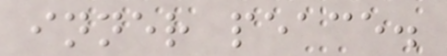inner peace.
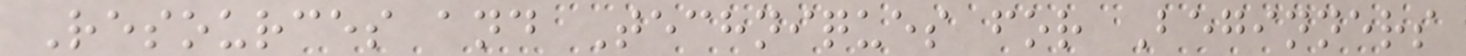Resources and Techniques for Beginners
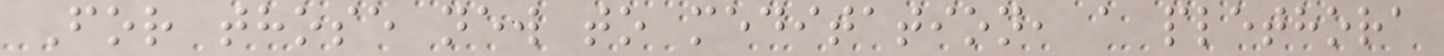For those new to meditation, a plethora
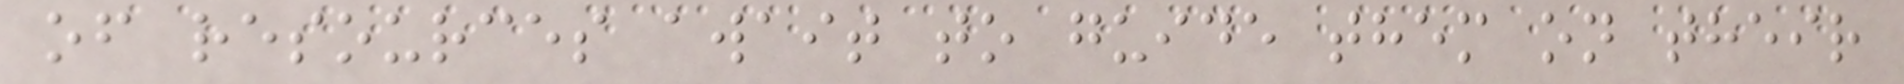of resources await to guide them on their
